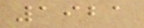1921
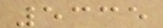5335
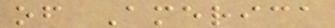of America
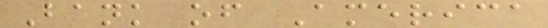Bank of America
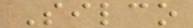Silco
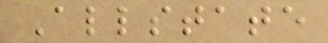Allstate
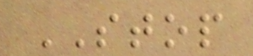STOP
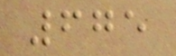675
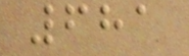681
